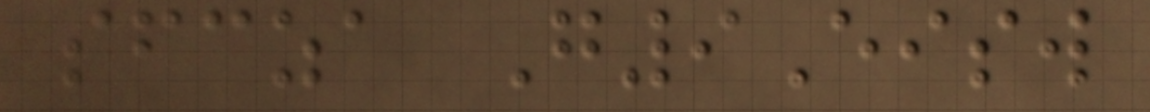sfcza G9Eisw
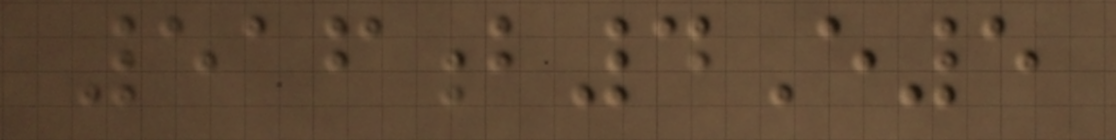516b4E5
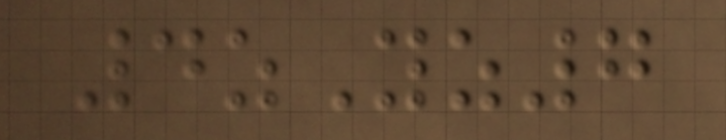4zYz7
